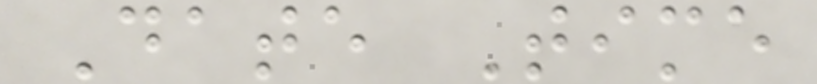Date Time
